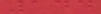144
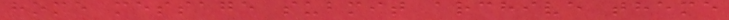home message submit archive theme
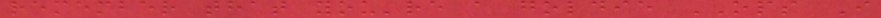remember that you're a goldie OPS I
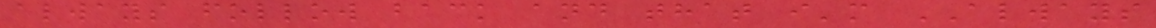always follow back and that i'm ALWAYS
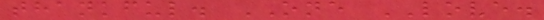thankful. ONE LOVE.
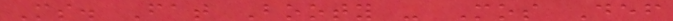Ms. Fat Booty - Mos Def
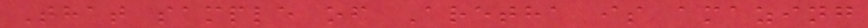That sample of Aretha is amazing
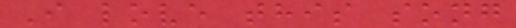I love this song
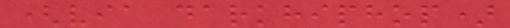(via darkhiphop)
